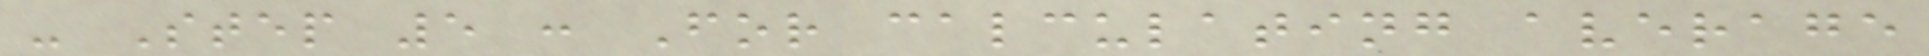- Step 5 : For calculating average
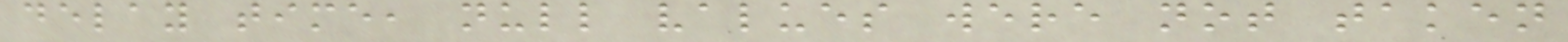delay time, null values were not taken
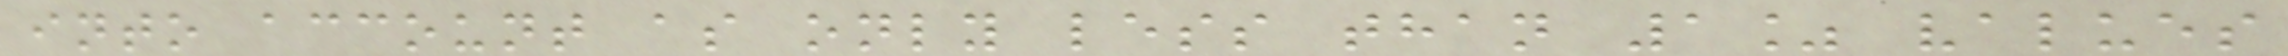into account as only less than 1% values
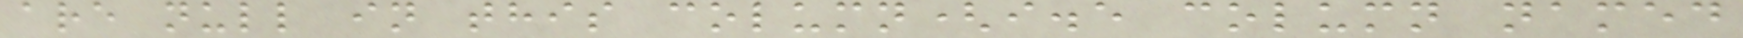are null in this column(i.e column named
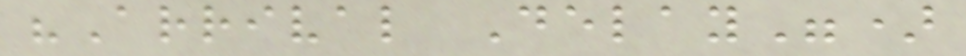"Arrival Delay")
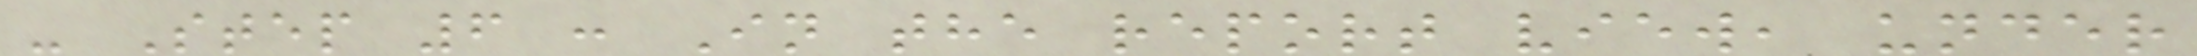- Step 6 : In the report view, under
